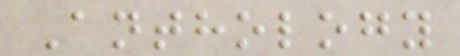Anthology
